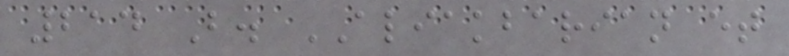214 B. ALIAKBARIAN et
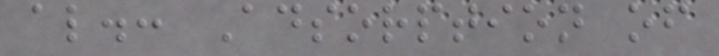al.: Adsorption of
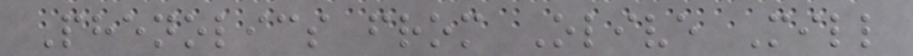Phenolics from Olive Mill
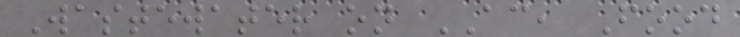Wastewater on AC, Food
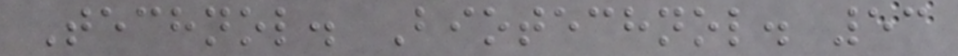Technol. Biotechnol. 53
